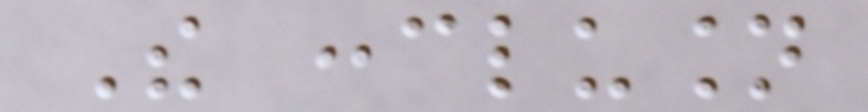The conclusion
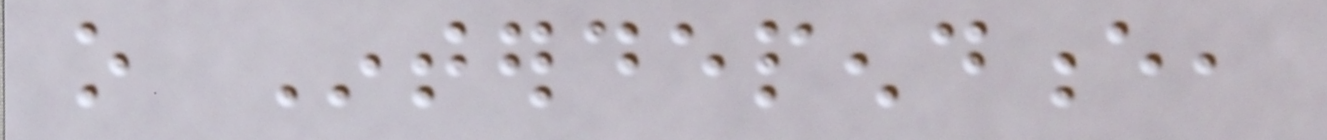o Interdependence,
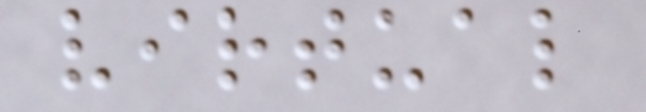virtual
